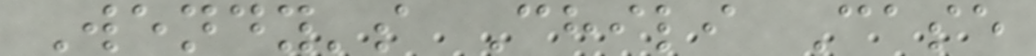Wendy's Chili Case
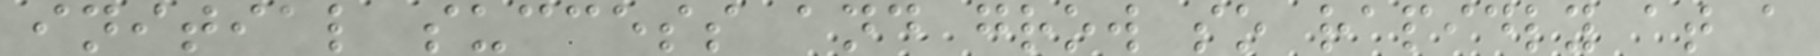initial success and grow so rapidly at a
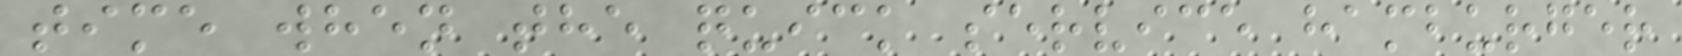time when the quick service hamburger
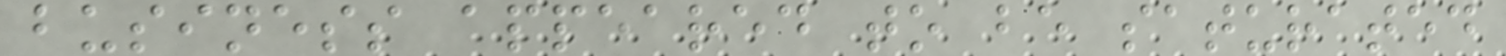business appeared to be saturated
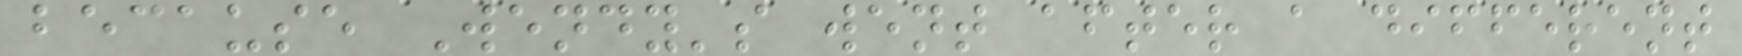because Wendy's went after a different
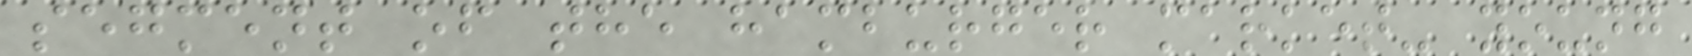segment of the hamburger market- young
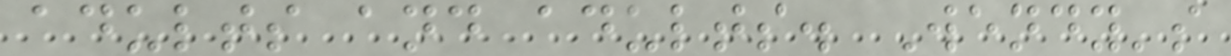adults and adults. Wendy's
